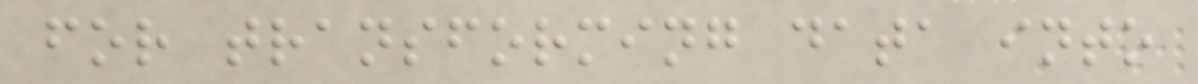for transforming data into
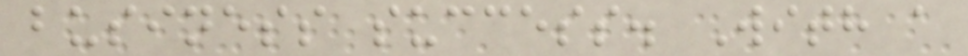business success. With a
